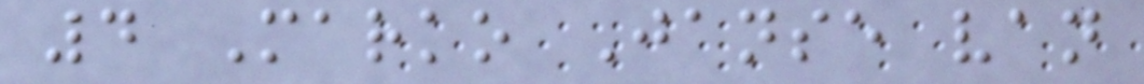4 Marko Janse van
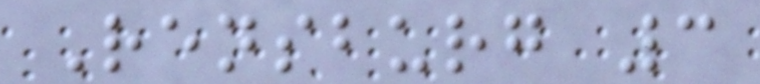Rensburg 3
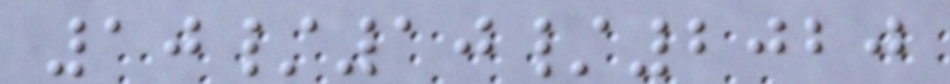10/10/2020
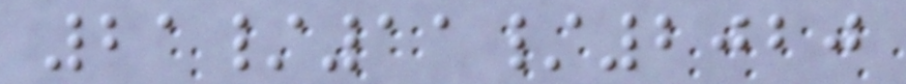21/11/2020
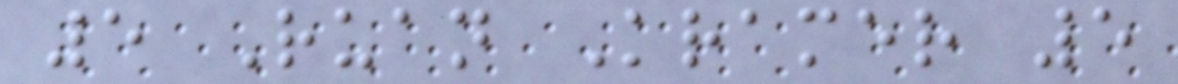5 Ruan Kramer 5
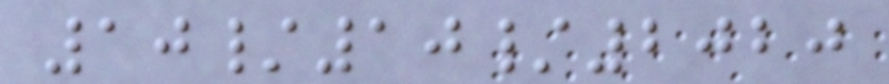10/10/2020
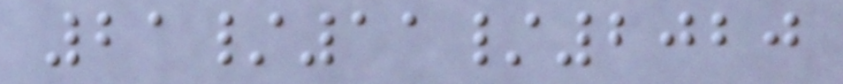21/11/2020
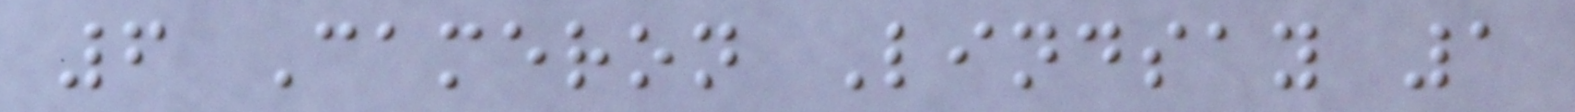6 Cameron Lindsay 1
